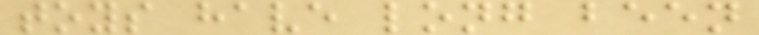toys have long been
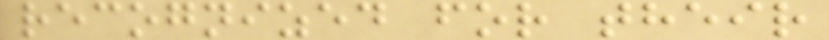recognized for their
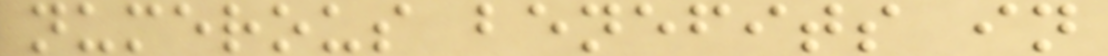numerous benefits in
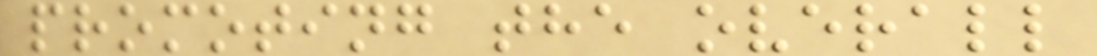promoting the overall
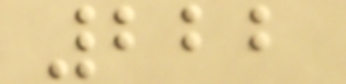222
